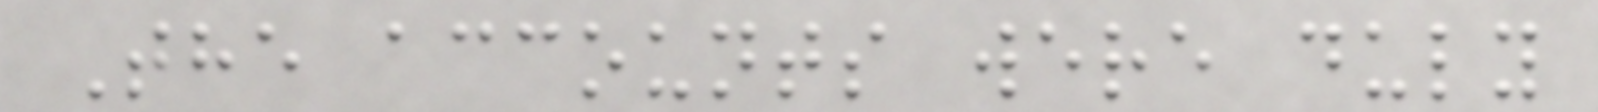The accounts were duly
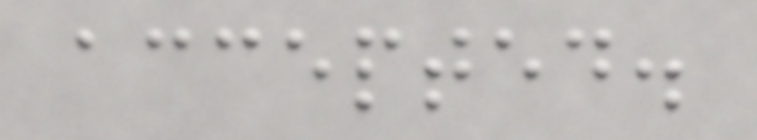accepted.
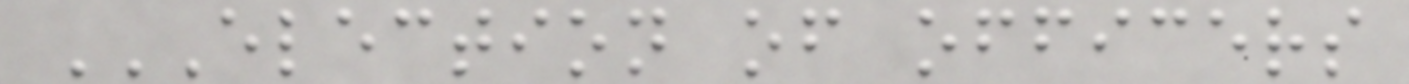ELECTION OF OFFICERS
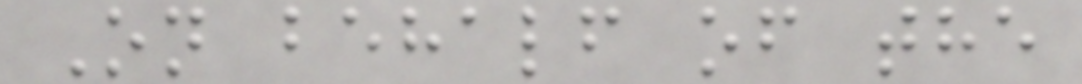On behalf of the
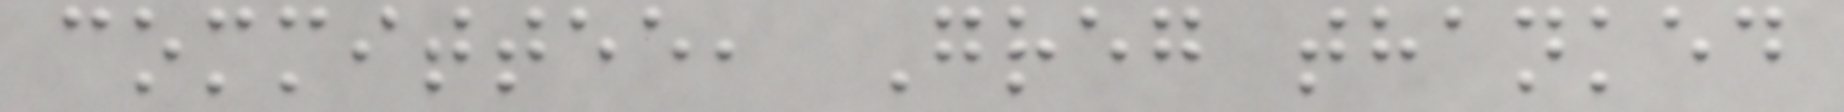committee, Greg thanked
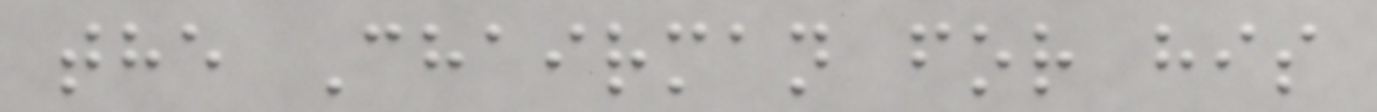the Chairman for his
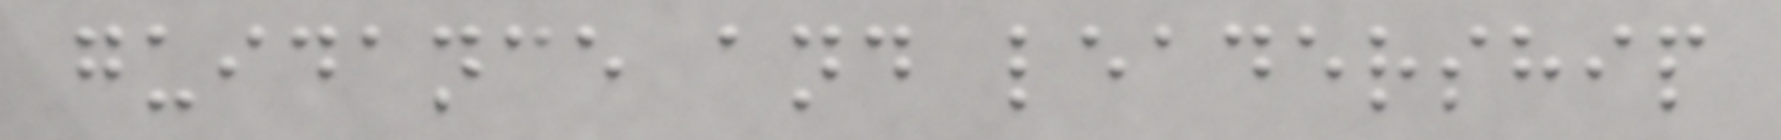guidance and leadership
